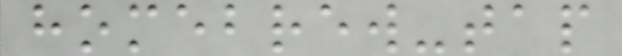homebrew-tap
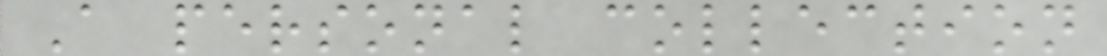A personal collection
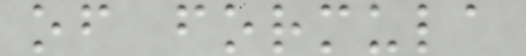of formula
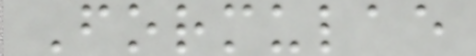Formulae
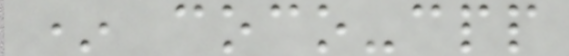* coco-cpp
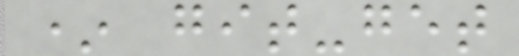* git-get
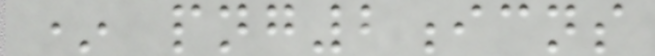* png2icns
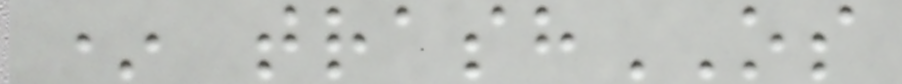* trashOS
